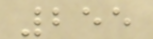255
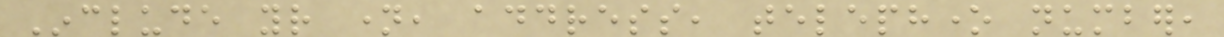Include your name, address, telephone number,
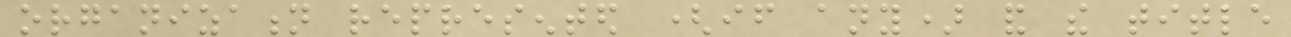organization represented (if any) and the title
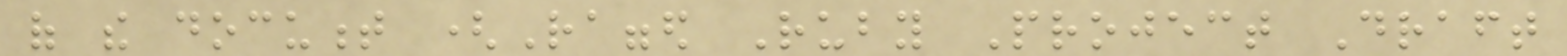of the document (Ragged Ruby Project Draft
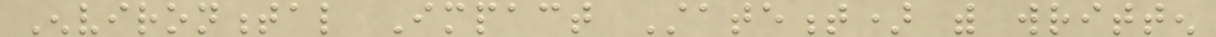Environmental Impact Statement) with written
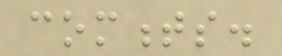comments.
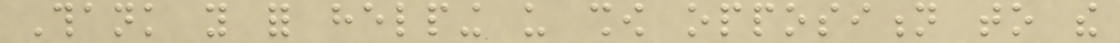Thank you for helping us show opposition to the
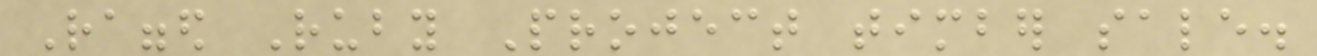Ragged Ruby Project timber sale.
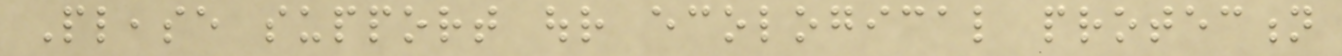Please support our ecological protection
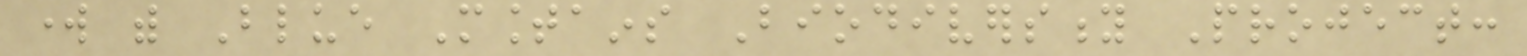work with Blue Mountains Biodiversity Project:
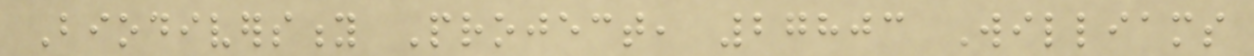Biodiversity Project, 27803 Williams
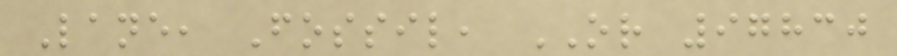Lane, Fossil, OR 97830
